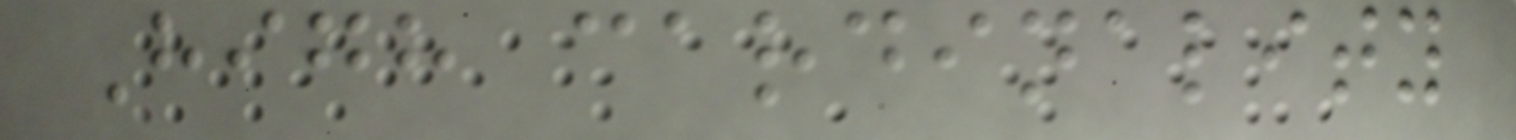High cardinality
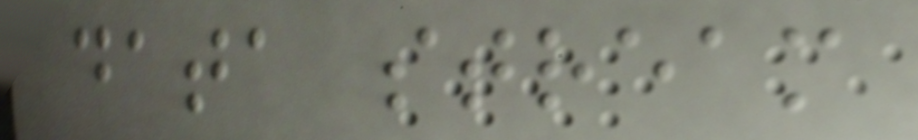data stream
